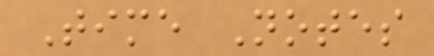Time Notes
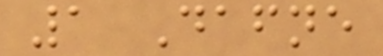1 Dafne
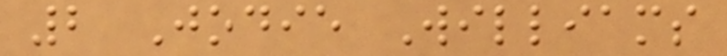2 Jodie Williams
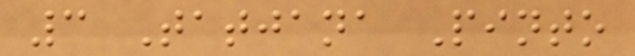3 Tatjana Pinto
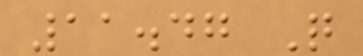11.47 Q
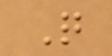Q
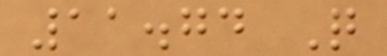11.74 Q
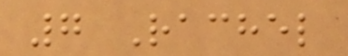7 Rachel
